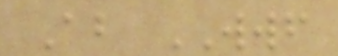About WWF
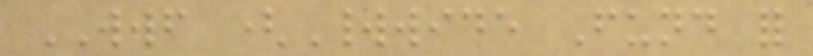WWF (Worldwide Fund for
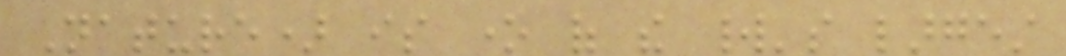Nature) is one of the world's largest
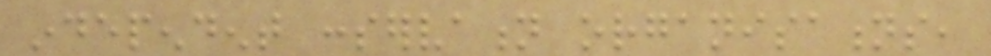independent conservation organisations,
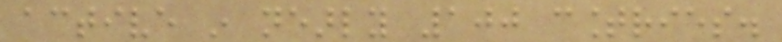active in nearly 100 countries.
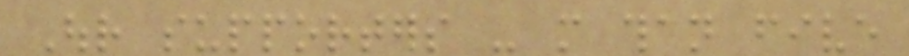Our supporters - more than five
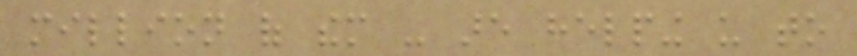million of them - are helping us to
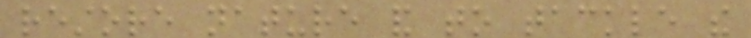restore nature and to tackle the
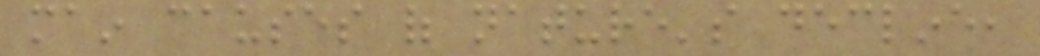main causes of nature's decline,
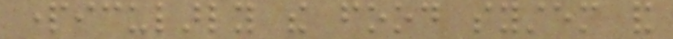particularly the food system and
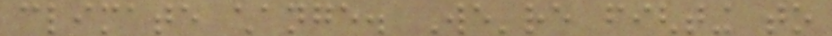climate change. We're fighting to
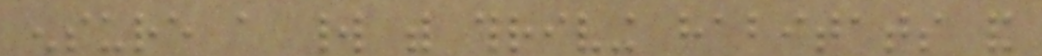ensure a world with thriving habitats and
